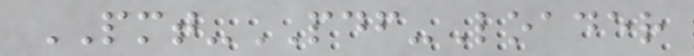PMT-PDF-Loader
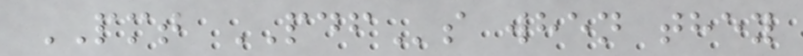PMT PDFs when they
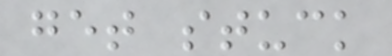get stuck
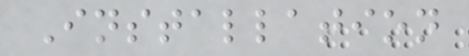Installation
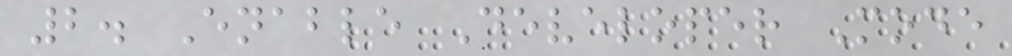2. Enable Developer Mode
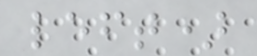left)
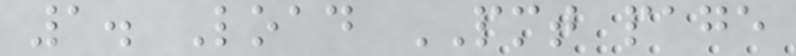1. Load PMT page
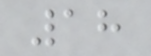18
